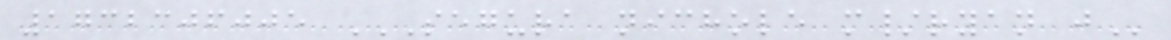1732306005 SEGURA NICHOLE M/RYAN J
